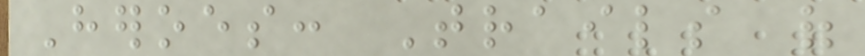Heroes: Trails of
